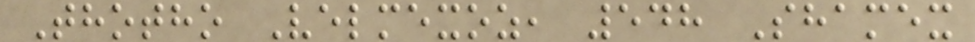Thotho Velmexoz, 548 Shamex
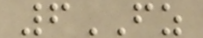6FZ
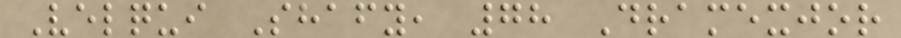Velqui Shafy, 78 Dramexjor
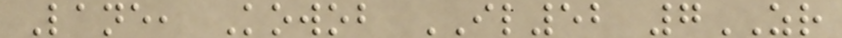Lane, Kowob IL52 7ZR
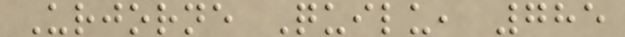Urjorne Quilu, 785
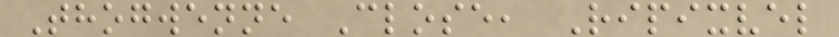Thogwenne Close, Ripixvel
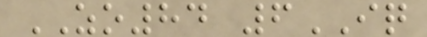ZO84 6IQ
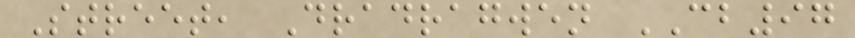Street, Dradragwen CB97
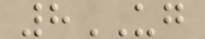8UG
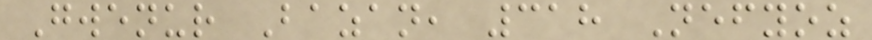Gwenur Bazan, 318 Nefyoz
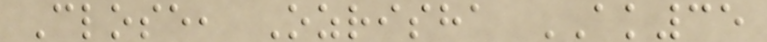Close, Ozrisha AK35
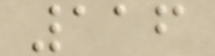116
